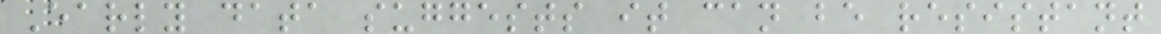Early data suggests it can be resistant
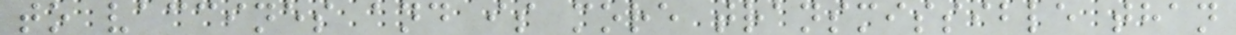to vaccines and is more transmissible than
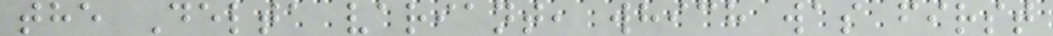the Delta variant, which was first
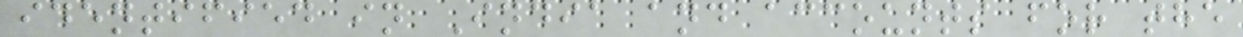identified in India and accounts for the
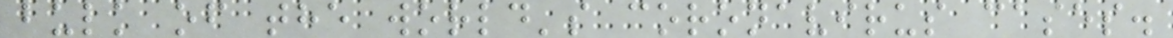bulk of the world's coronavirus cases.
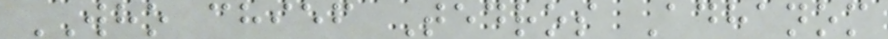WHO chief Tedros Adhanom
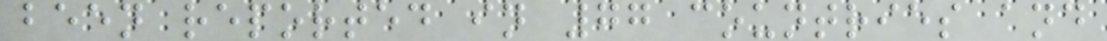been reported in 77 countries and
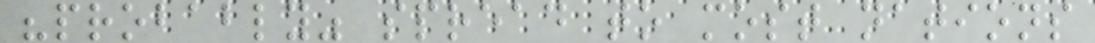"probably" spread to most nations
